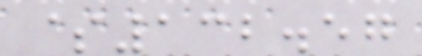$132.57
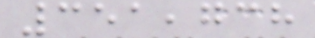351,738
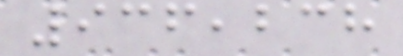936,238
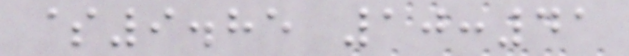$9.85 10:41
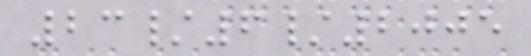23/6/2005
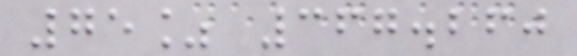75% 367.260
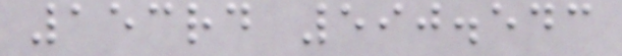153rd 590.543
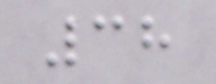38
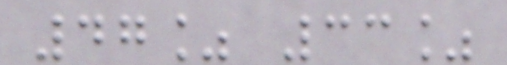47% 33%
